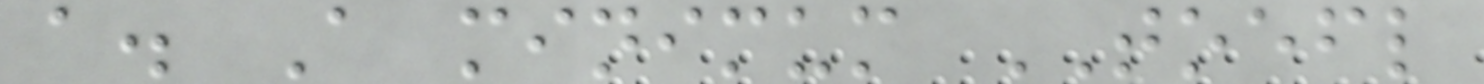a. A minimum TOEFL
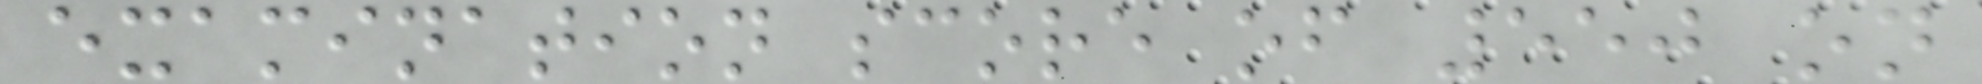examination score of 550 on
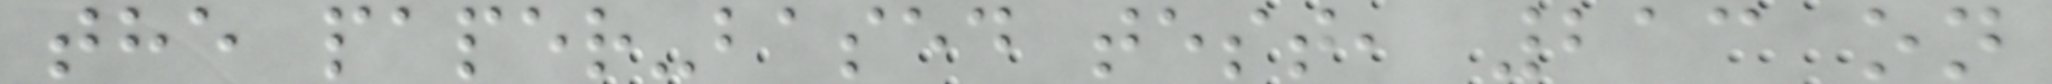the paper-based test, 213 on
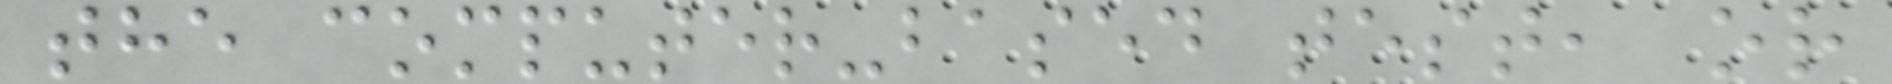the computer-based test, or
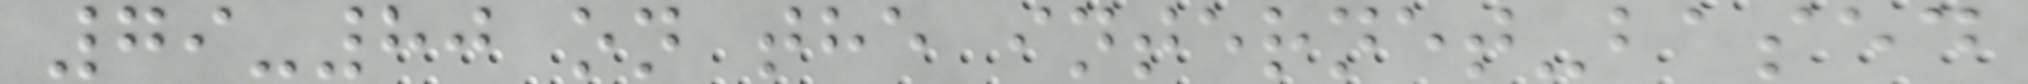79-80 on the internet-based
